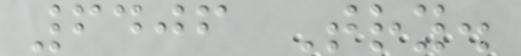6406 Try.
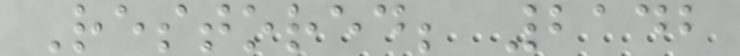Restored; 2142
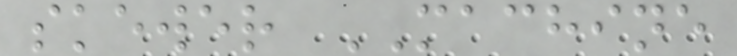skewer MACHINE
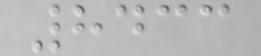8433
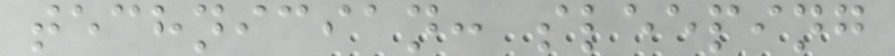technician: sleeping
